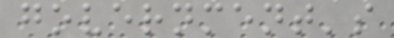government's
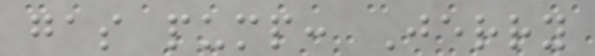gas pump: Jerry
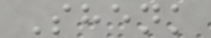Shenk
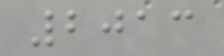2013
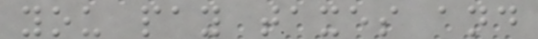you pay taxes and
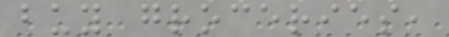buy groceries,
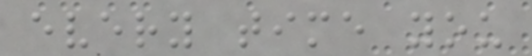every time you
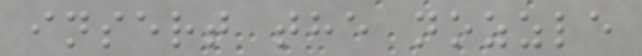insert the nozzle
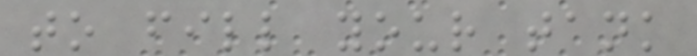to fill your tank
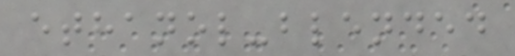ethanol-blended
